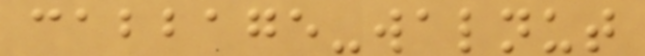cabbage-walnut
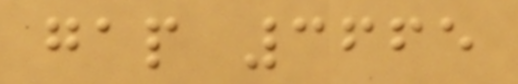gap 3665
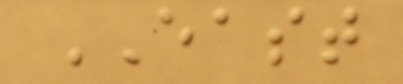EAST
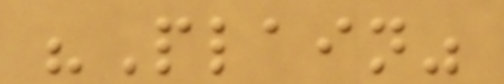"Plain"
